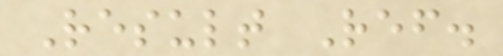Result Ref.
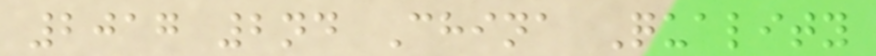2017 2nd China Quality
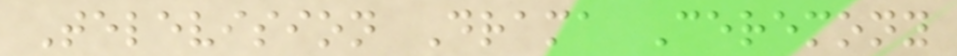Television Drama Ceremony
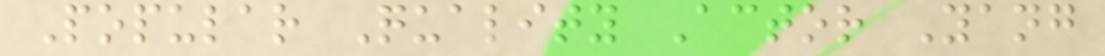Popular Quality Actor Yang
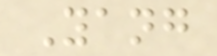Yang
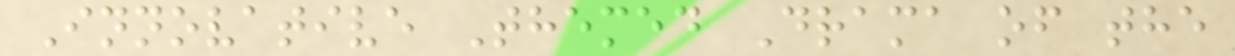Innovative Themed Drama of the
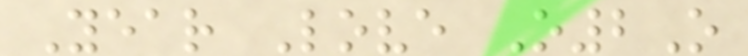Year Love O2O
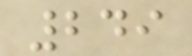249
